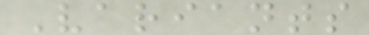Variants
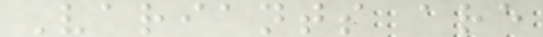Variants are
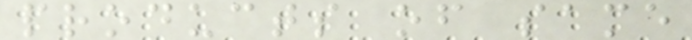products of same
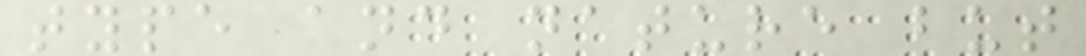type and nature but
